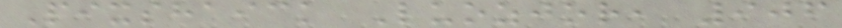Pixshaick Luozjor, 906
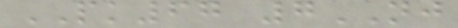PK67 7NJ
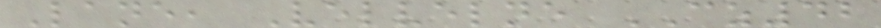Lane, Velvelne CZ42
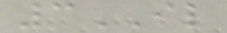3IL
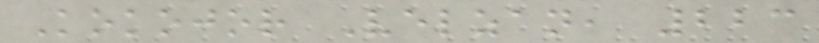Kokojor Velzan, 223
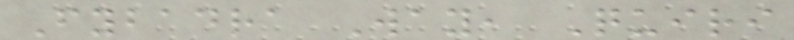Fybadra Way, Quiri
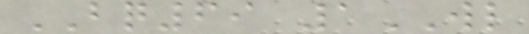BQ69 1WL
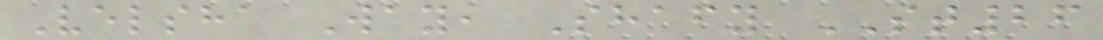Velsha Way, Shafy ST26
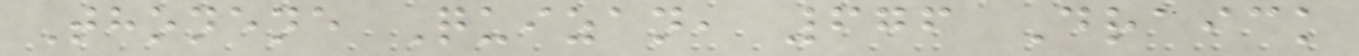Thonene Quizan, 676 Draick
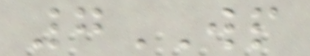7WP
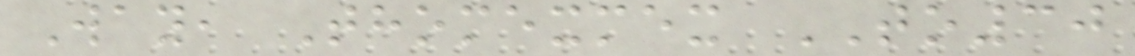Way, Thomexmex TO30
